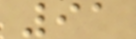91
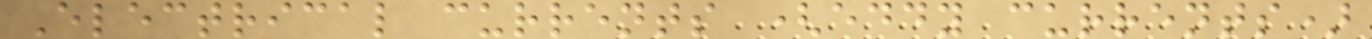Electrical currents (eddy currents)
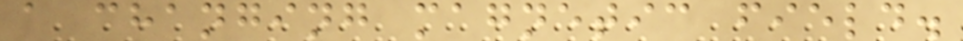a changing magnetic field.
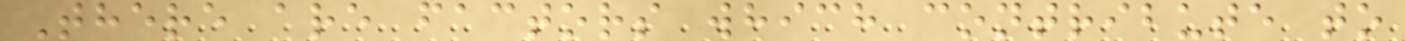There are factors which contribute to
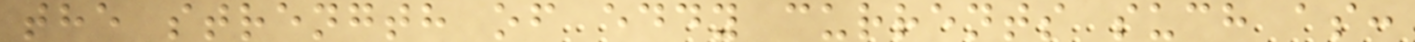the strength of eddy currents such as:
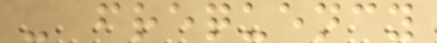- frequency
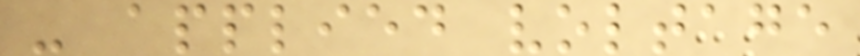- applied voltage
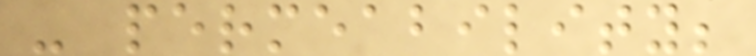- permeability;
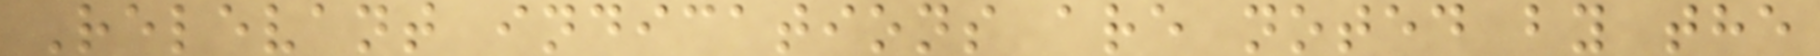Relevant indications are noted by the
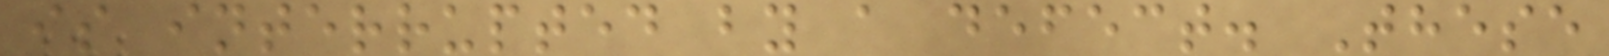is interrupted by a defect. These
